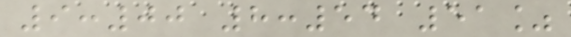9:00 8:54 51%
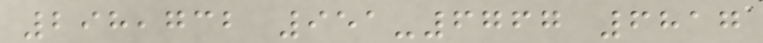298,732 951-6767 6817
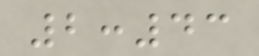2:43
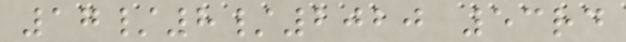17/8/2020 53rd
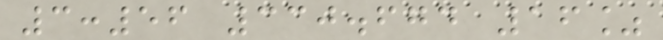3:56 330.674 16%
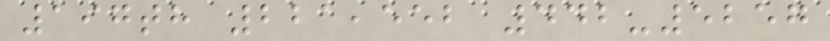197th 221,552 442-5257
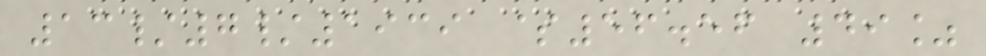13/7/1939 $56.56 49%
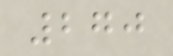270
